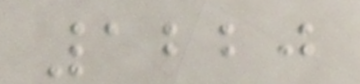1220
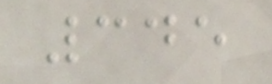345
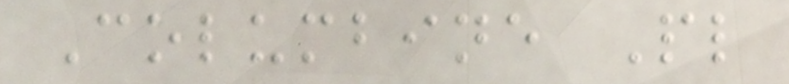Columbine Pl
